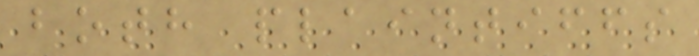both plaintiffs
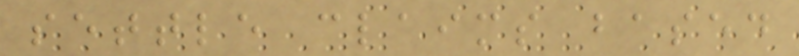settle claims based
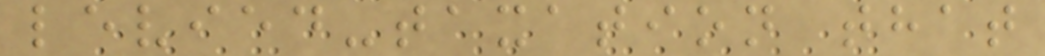levied-taxation that
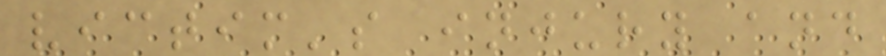victim's injury and
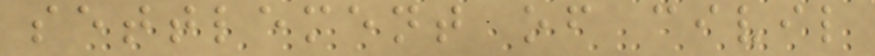settlement of civil
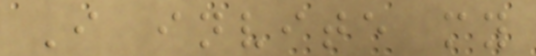I invite my
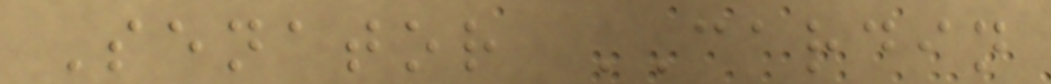Senator CARDIN
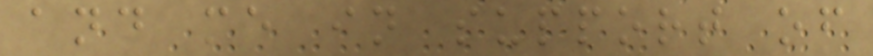and me in support of
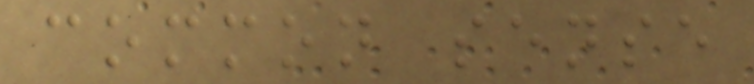common sense
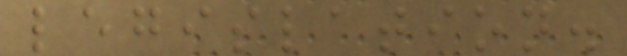legislation.
